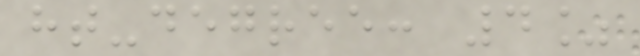ht-degree: 4%
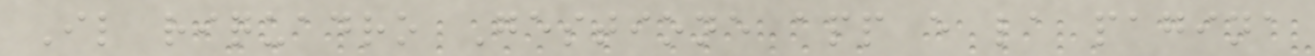Il riquadro Gestione app e la pagina
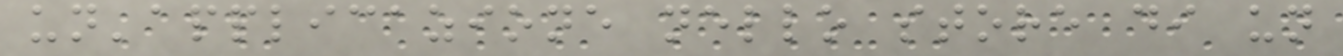un'applicazione nello store di un
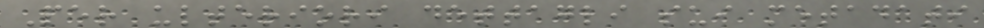Per ulteriori dettagli sui metadati
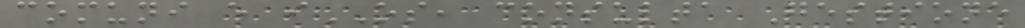comuni e iOS, consulta Gestione
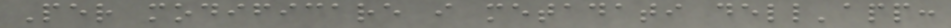Per modificare i metadati dell'app:
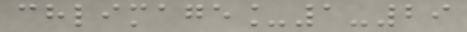chlimage_1-29
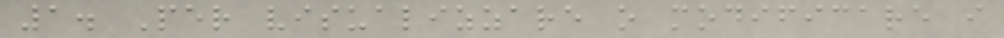1. Per visualizzare o modificare i
